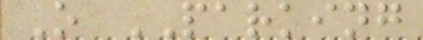O PARKING
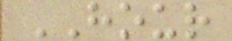HOUR
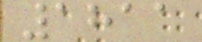1811
